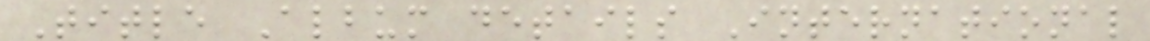Title Album details International
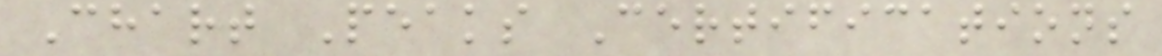Chart Peaks Certifications
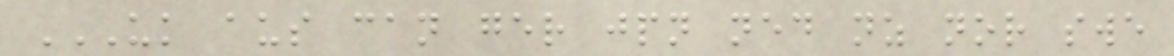UK AUS CAN GER JPN NED NZ NOR SWE
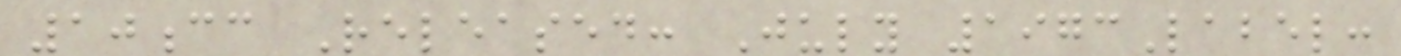10cc Released: July 1973Label:
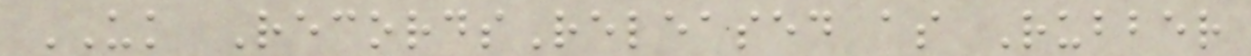UK RecordsReleased as Rubber
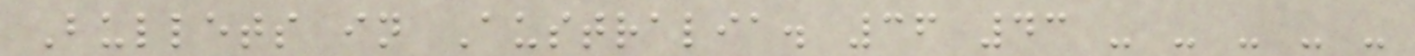Bullets in Australia. 36 43 - - - - -
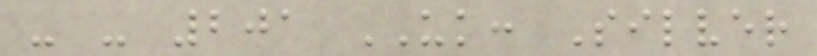- - 201 UK: Silver
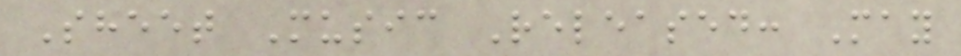Sheet Music Released: May
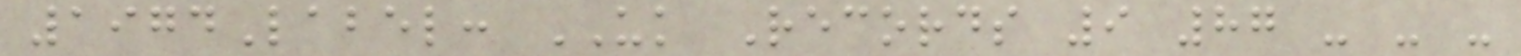1974Label: UK Records 9 87 - - -
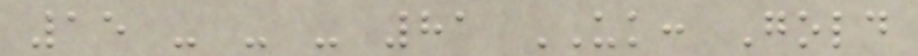15 - - - 81 UK: Gold
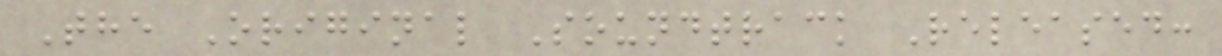The Original Soundtrack Released:
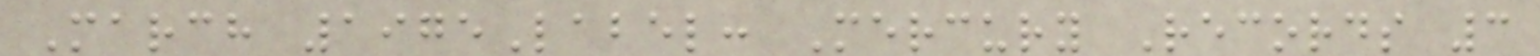March 1975Label: Mercury Records 3
